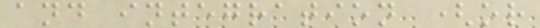and integration (or
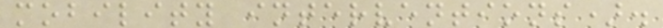mobility interventions).
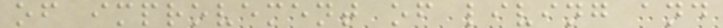of improvement of living and
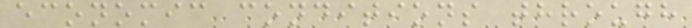economic conditions through
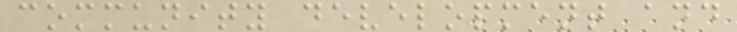community development and
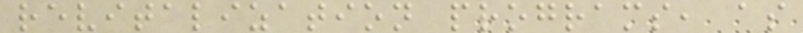revitalization programs, as
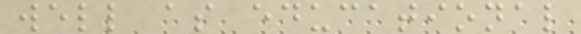well as educational
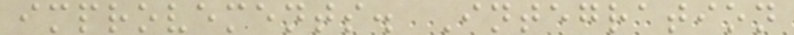improvements. Integration
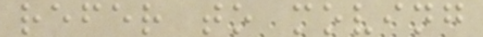refer to moving
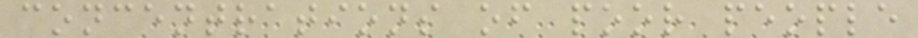concentrations of poor people
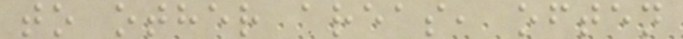to other areas, often
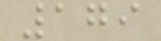179
